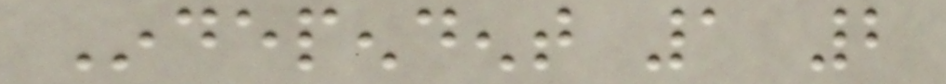Independent 1 2
